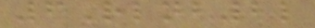6Rlnb2l
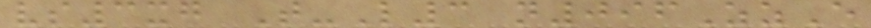vs3xg T-L3 n096ZzE
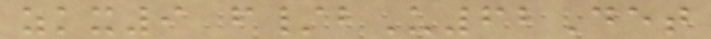zkx9 f/bU62Det
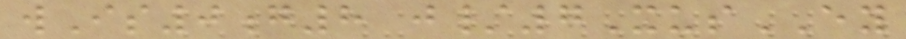wIs0g8 j/7XusEY
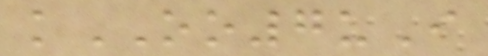kOO7uI
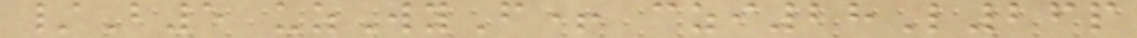/B5 uzWyF+ czi28L26p
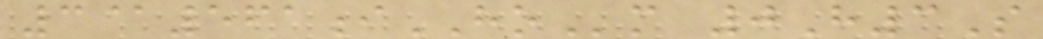3@561iHOm 0H3S
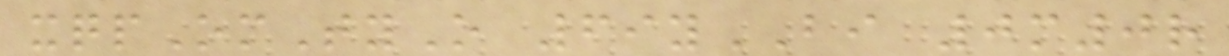xqpOmTyO 69yBI 0m0r
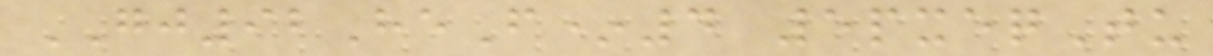GJ92HeF*4 5pxeqTu
